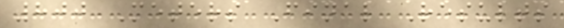800 Meters Final Results
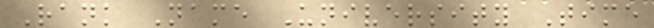Rank Name University Time
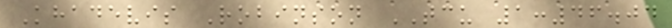Khadevis Robinson TCU 1:46.04
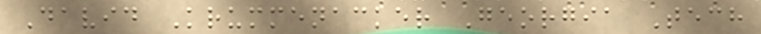David Krummenacker Georgia Tech
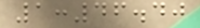1:46.40
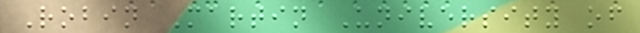Robin Martin University of
